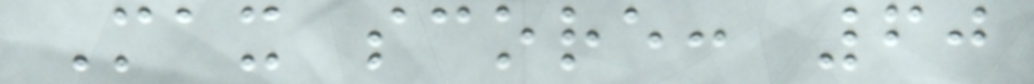Max score: 60
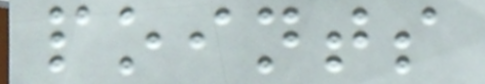points
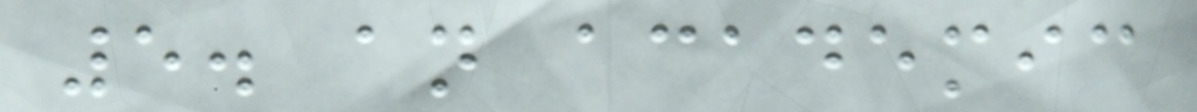5. an academic
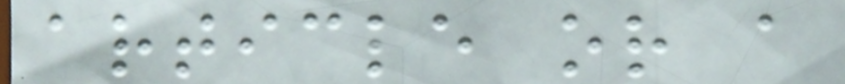article or a
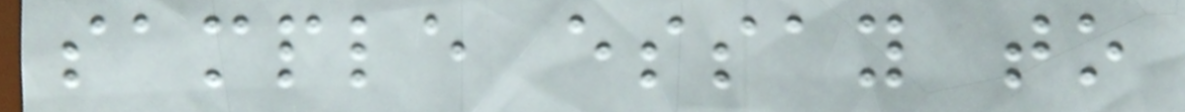sample essay to
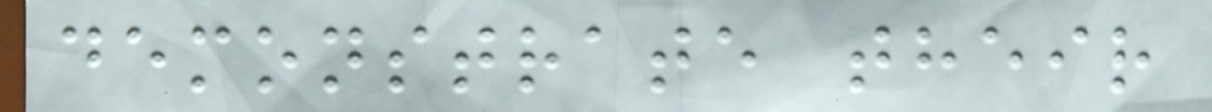demonstrate their
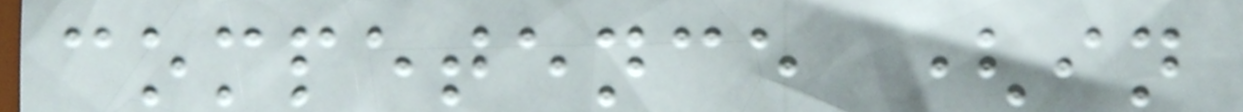competence (in
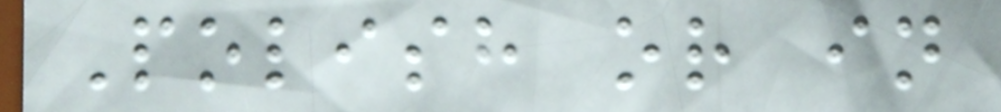Polish or in
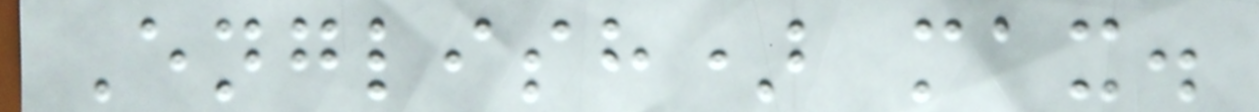English) max.
